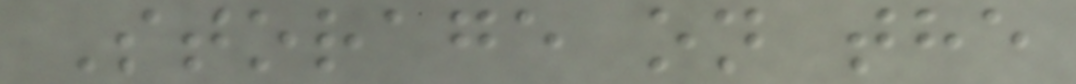Storage on the
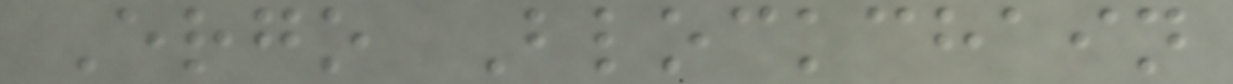Ergo Blockchain
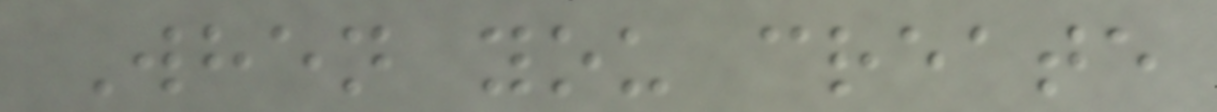When you create
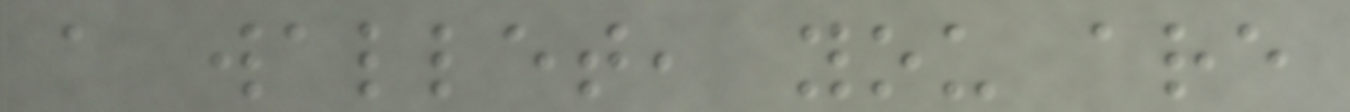a wallet, you are
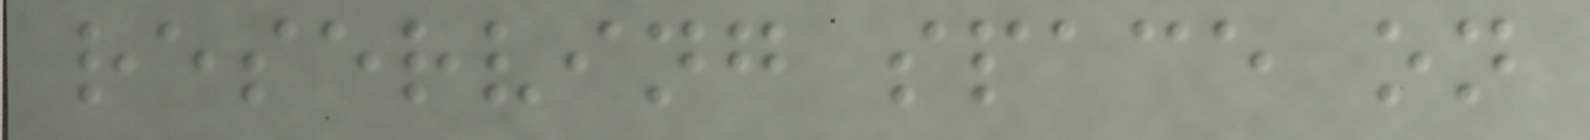reserving space on
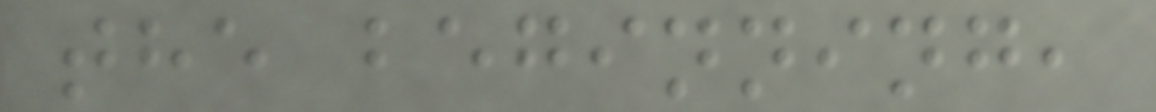the beginning,
